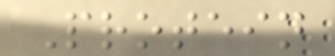Protein
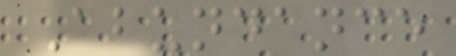Abundance
